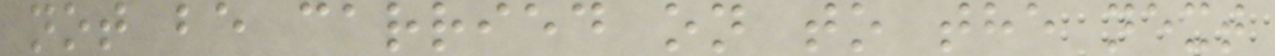not be carried on to the next
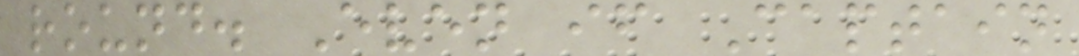round. Even if Captain
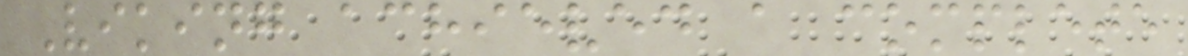Viking achieved a complete
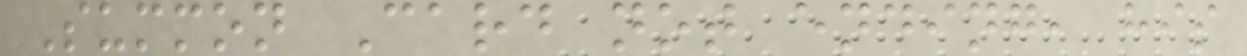Summon Card not ending, his
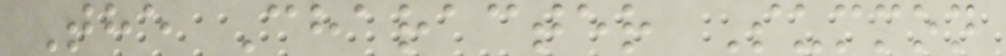The Character Summon
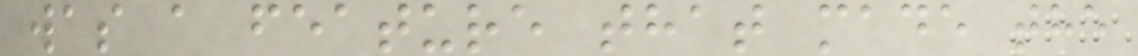was a feature that made the
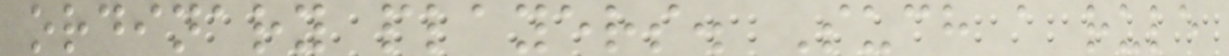ordinary players. Such a rule
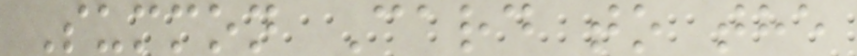Summon Card to the
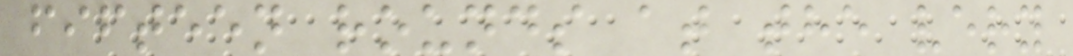fifteen rounds at the very
